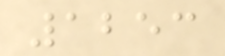1253
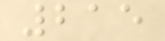215
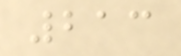213
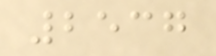2537
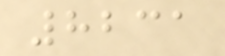8231
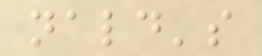nald's
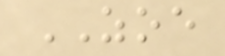ZOE
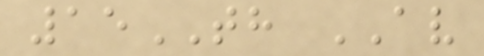15TH AV
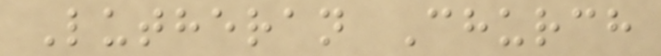Lutheran Church
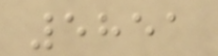5851
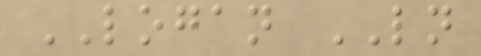LOGAN LN
